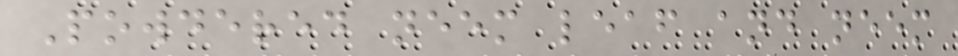Powdered neem leaf and neem
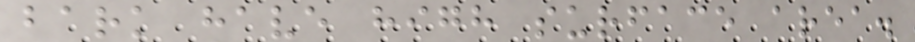bark have high surface area.
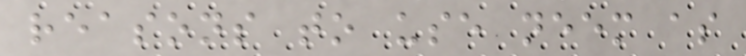reasons to use neem as
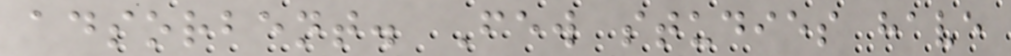adsorbent. Few studies have
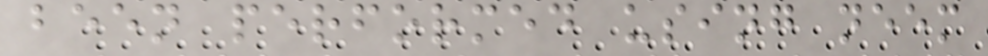been performed using neem
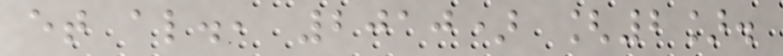et al., 2010) [2].
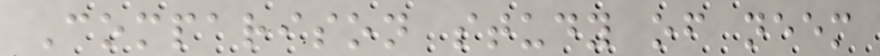Comparison study of neem
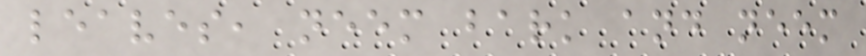leaves, neem bark and neem
